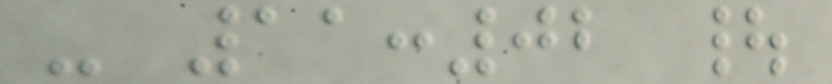- 11:02 |
